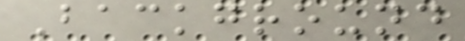Background
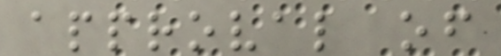approval of
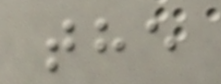the
